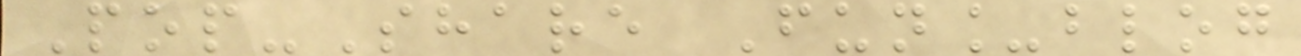Pop-Share Fun_blog
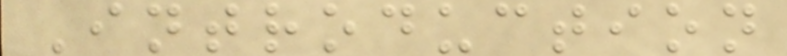Introduction
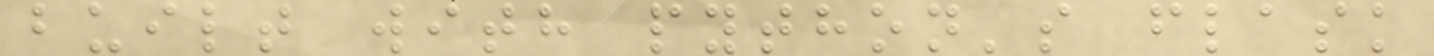built with python's flask
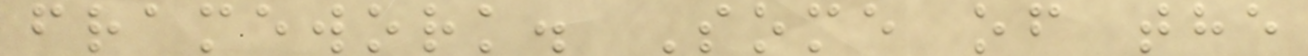framework. Some of the
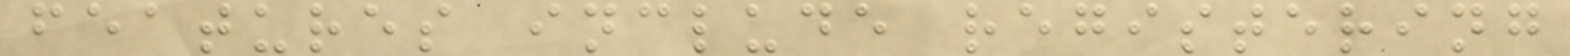features include registering
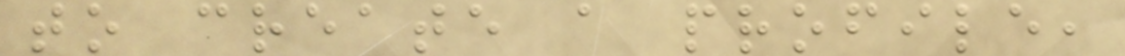to create a profile,
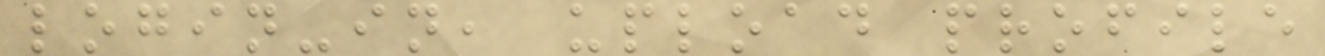login-in, upload profile
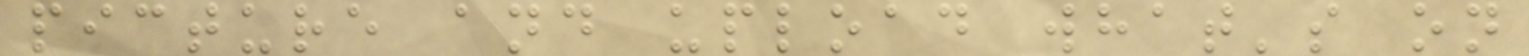picture and upload what's on
